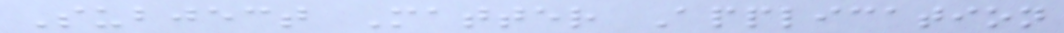Subject Matter Application
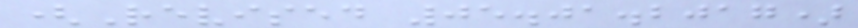(Revised 05.01.2017)
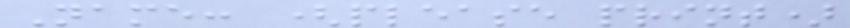Name: (please print)
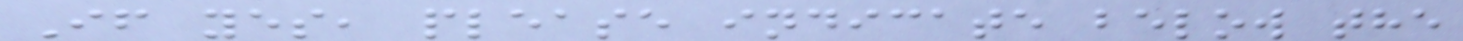If yes, please indicate below the
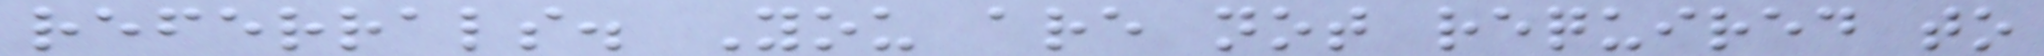referrals. You are not required to
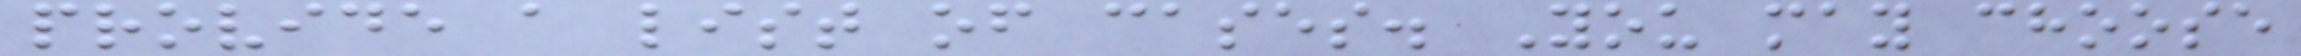provide a list of cases. You may choose
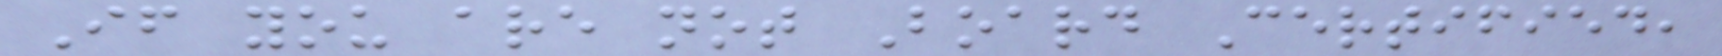If you are not Board Certified,
